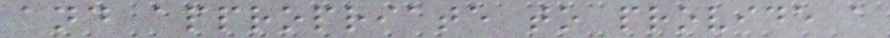and appropriate to provide a
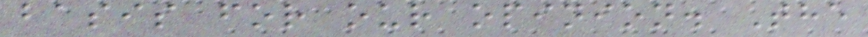basis for our opinion. The
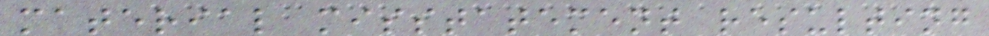material misstatement resulting
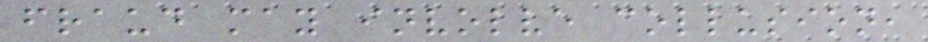fraud may involve collusion,
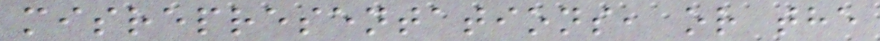misrepresentations, or the
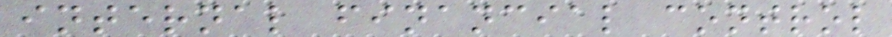internal financial control
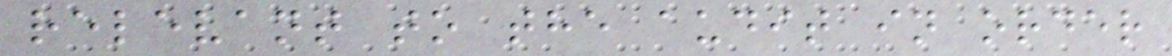relevant to the audit in order
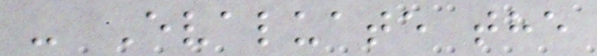- Evaluate the
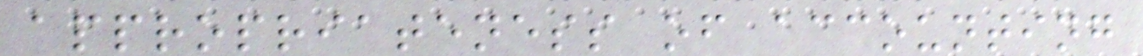appropriateness of accounting
